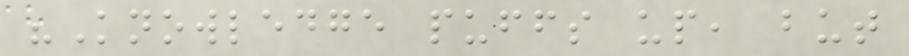"Knowledge puffs up, but
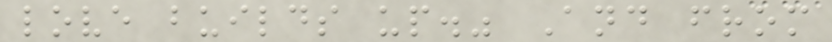love builds up." And from
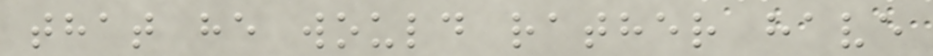that he would rather have
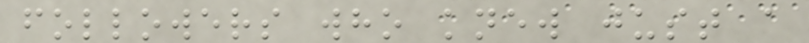followers who knew just a
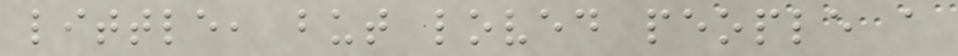little, but loved people a
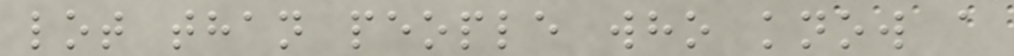lot than people who know a
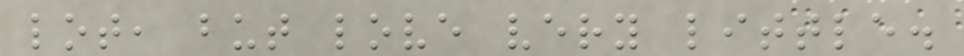lot, but love very little.
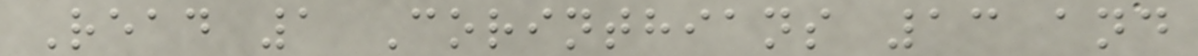Read 1 Corinthians 13 and
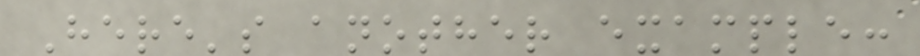Here's another example:
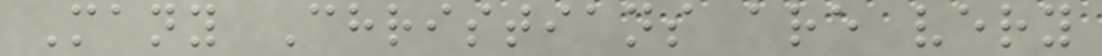Many Christians are very
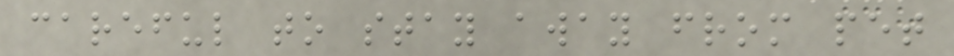careful to stay away from pet
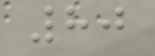80
